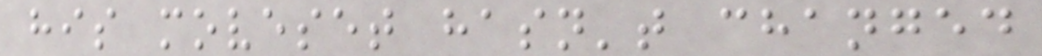his moveset hasn't changed
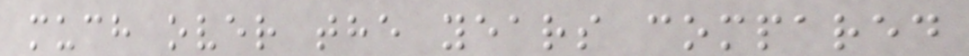much over the years compared
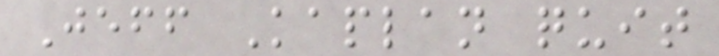Jeff Kaplan quit
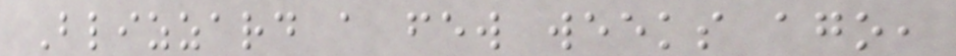Blizzard a few weeks ago,
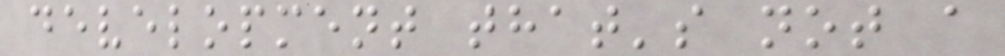development that's not a
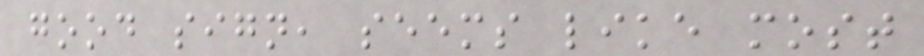good sign, seems like most
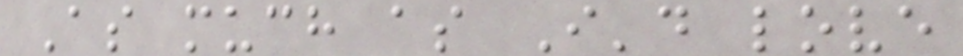As much as I'd love
